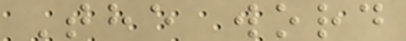The word
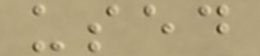used
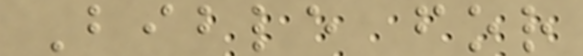Bible for
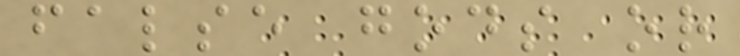false gods or
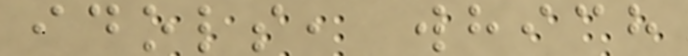idols, which
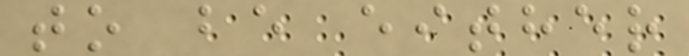to be either
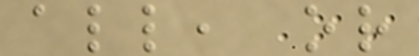all, or
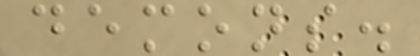demons.
